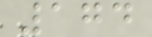174
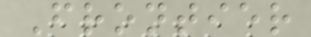Frontier
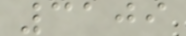3109
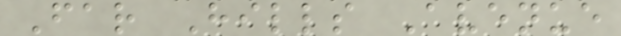Far Hills Avenue
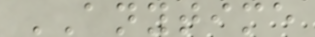ANYTIME
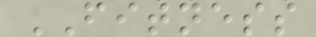FITNESS
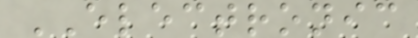ELECTRONIC
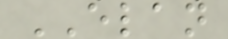ELAN
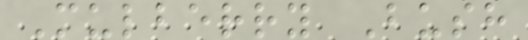Mulberry Bush
